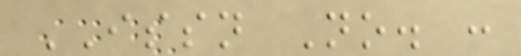ISSN No. :
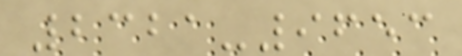2321-9653
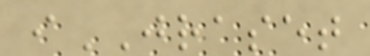iJRASET
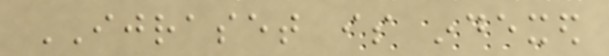IJRASET is indexed
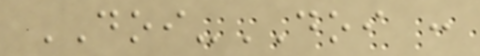DOI-DOI :
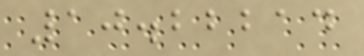10.22214
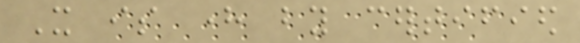It is here by certified
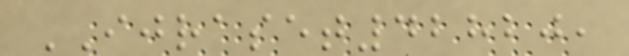IJRASET42820,
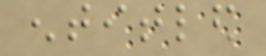entitled
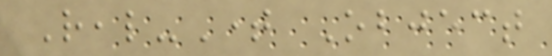Real-Time Object
